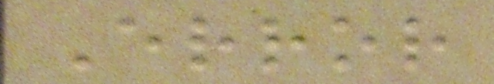Error
